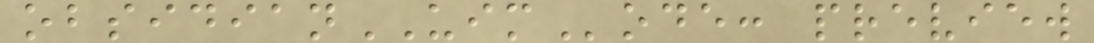obsidianUIMode: preview
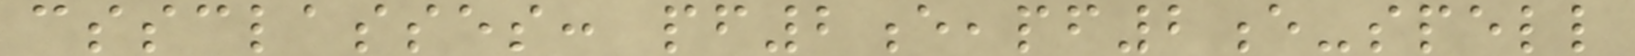cssclasses: pf2e,pf2e-spell
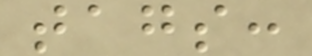tags:
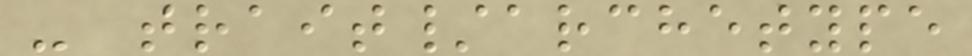- trait/archetype
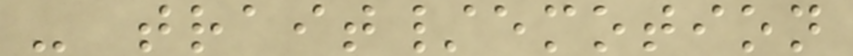- trait/emotion
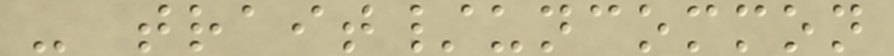- trait/uncommon
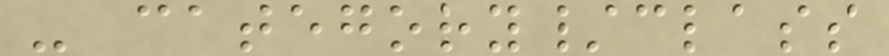- category/class
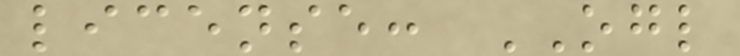license: OGL
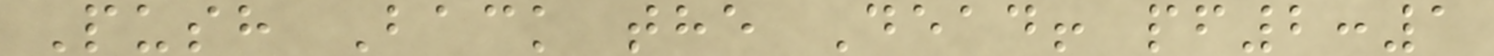Push Back the Dead! pf2:1
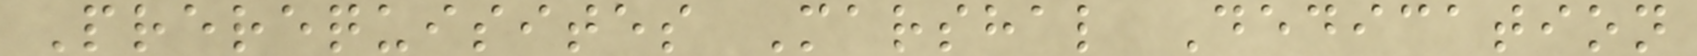Prerequisites Marshal Dedication
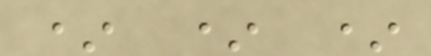* * *
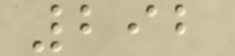292
